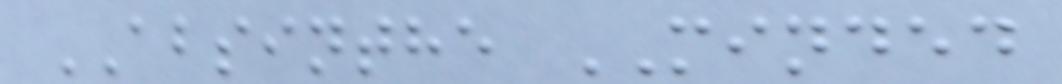ABSINTHE MINDED
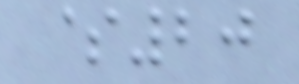$20
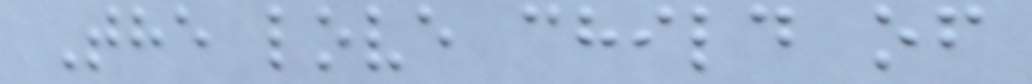The love child of
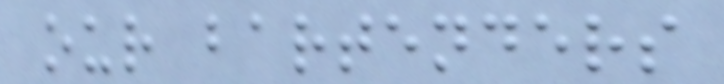our bartenders
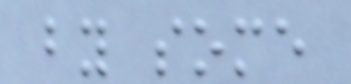by some
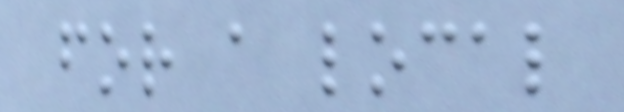for a local
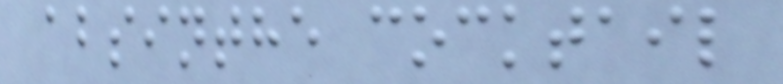absinthe cocktail
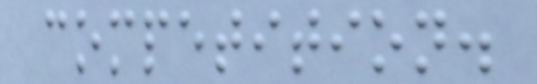competition.
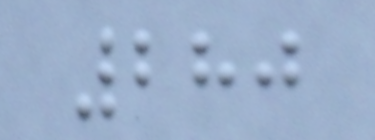280
